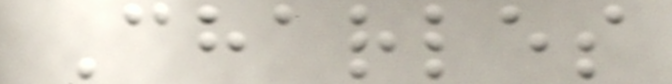Charles
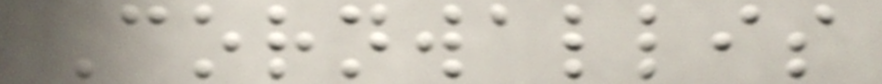Cornwallis
